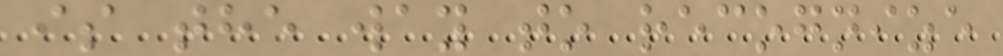is the way to recognize
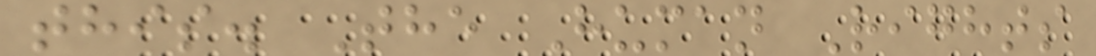this. The Human Rights
